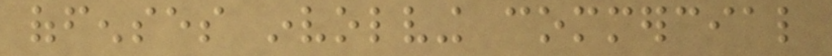offenses involving commercial
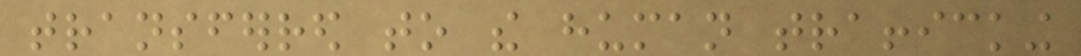transferred to the human trafficking
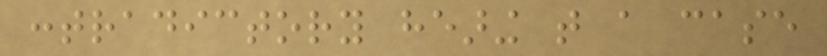contradictory hearing that a case
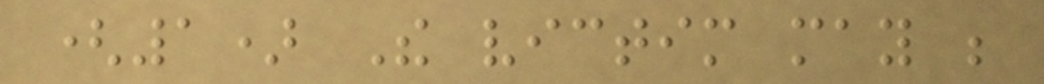(1) The victim may be
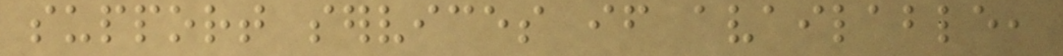support services if available,
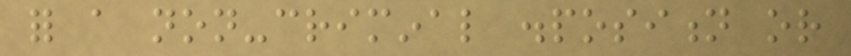for a non-criminal disposition or
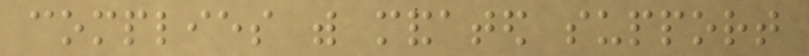complies with mandated support
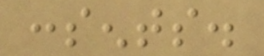consents.
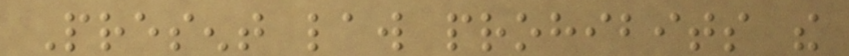Present law prohibits the
